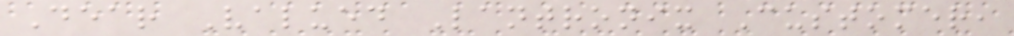Dear Valued Lantronix Customer,
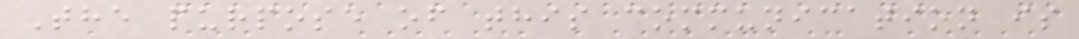The purpose of this communication is
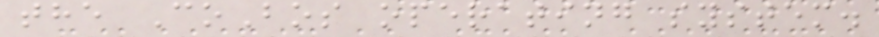the CoBos operating system.
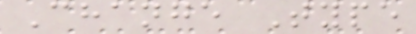Change Type
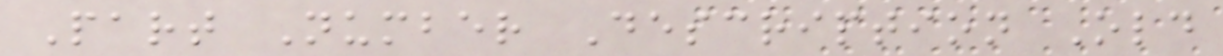Part Number Description Old
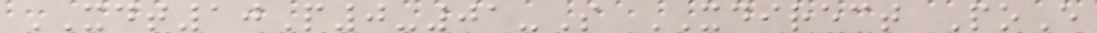XDT10P0-01-S XDIRECT PoE
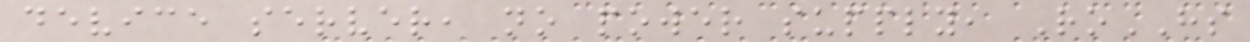device server, no power supply, RoHS
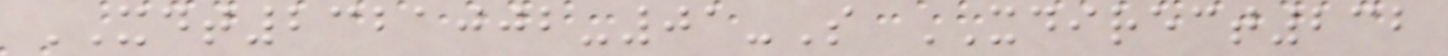XDT2321002-01-S XDIRECT232
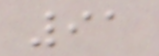91
